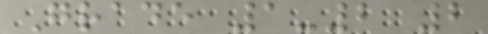Grade 1-2 2
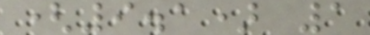(9.1) 1
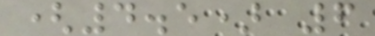(4.5) 6
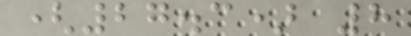(27.3) 8
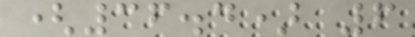(36.4) 6
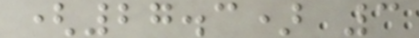(27.3) 3
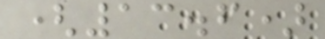(13.6)
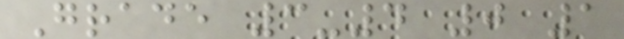Grade 3-4 0 1
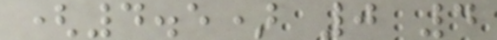(4.5) 0 4
